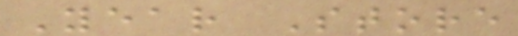Year Store
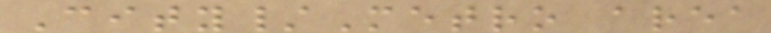City/Metro area
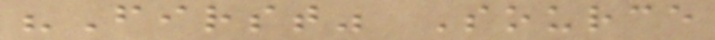"First" Source
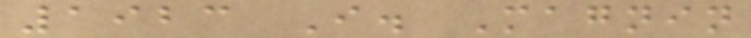1923 I. Magnin
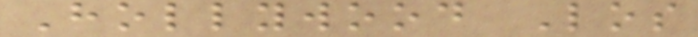Hollywood Los
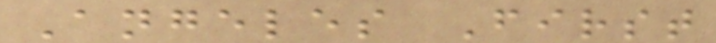Angeles First
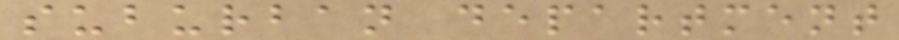suburban department
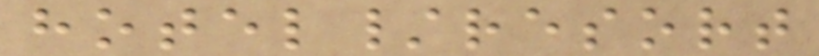hotel/resort
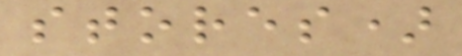stores)
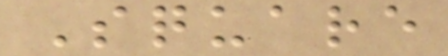Square
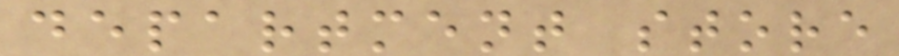department store
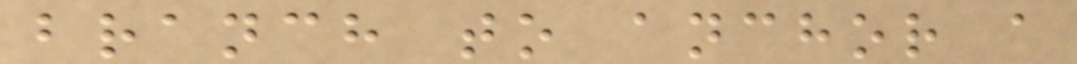branch to anchor a
